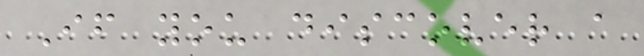If you discover a
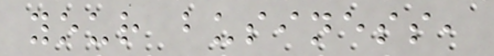your business,
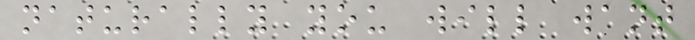naturally you will want
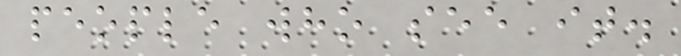people who see it.
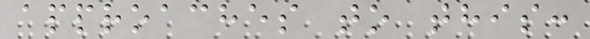approaches to this:
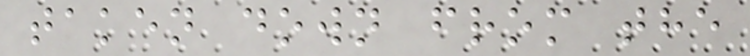taken down from the
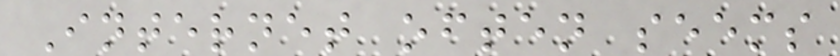Internet often seems
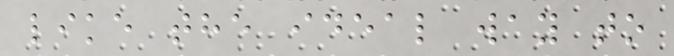like the ideal way to
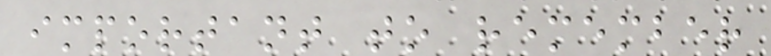important to remember
